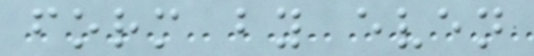form by even
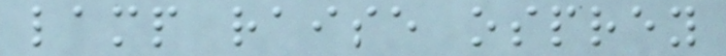lamp raise osprey
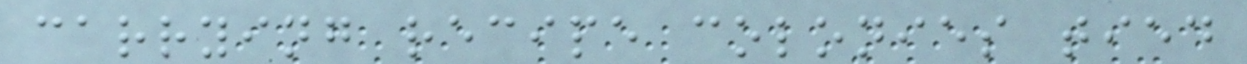carrying recipe colonies tied
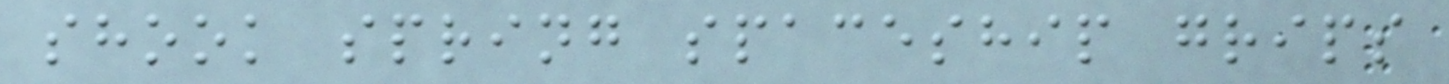shook spring spaceship grips
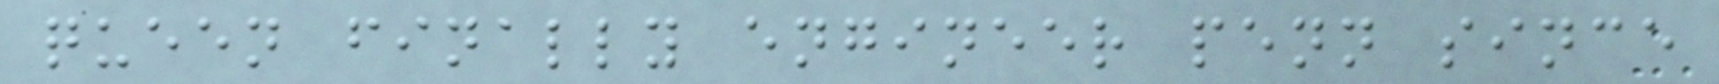queen finally engineer penn since
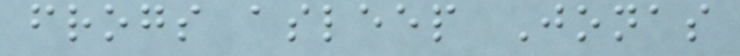frogs asleep Jonas
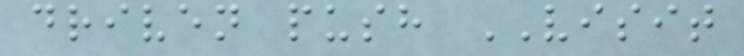driven push VISIT
